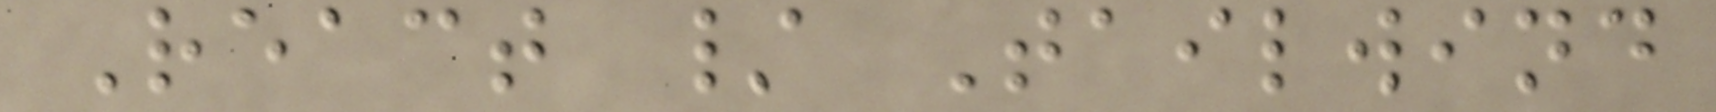React / Tailwind
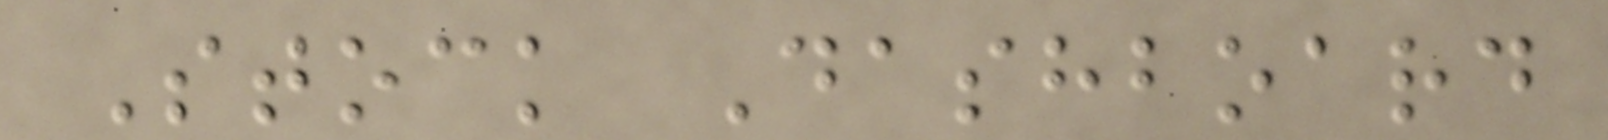Stock Dashboard
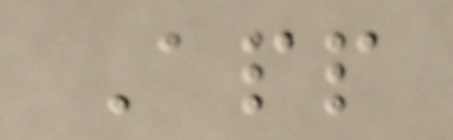App
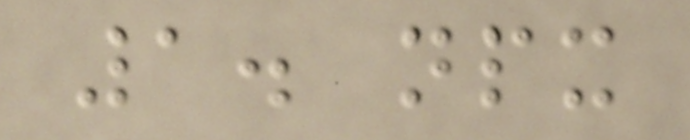1. npx
